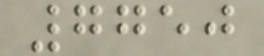7750
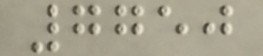7750
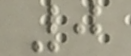0
